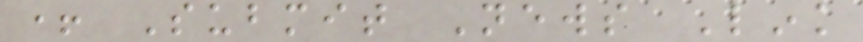+ Submit News Link
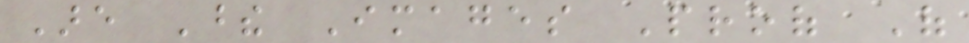Are These Images Proof Of
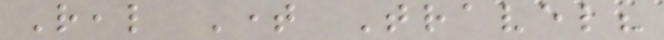Real Time Travel?
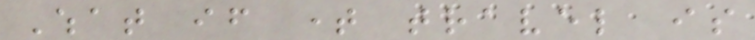What if time travel is
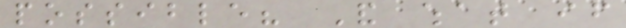possible? And what if
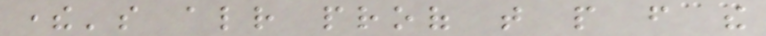there's already proof that people from the
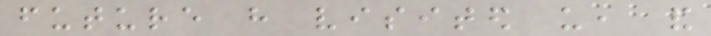future have visited us, and
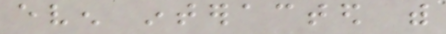even interacted with
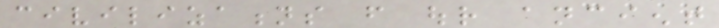civilizations from our ancient
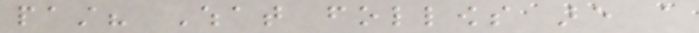past? What follows are a
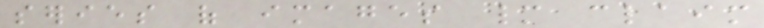series of images many claim
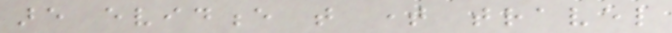are evidence that time travel
